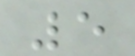5
